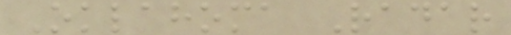Oklahoma Radar
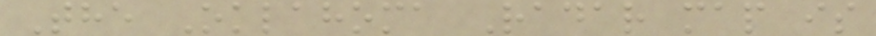The Oklahoma Radar map is
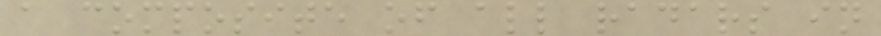a composite of all radars in
